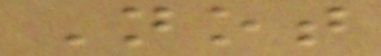Not
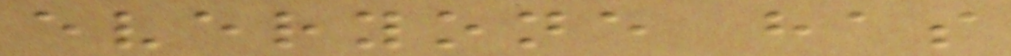everyone has
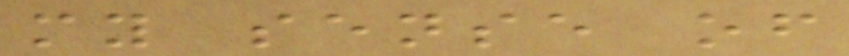my sense of
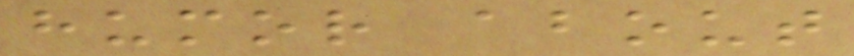humor about
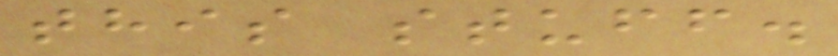this stuff.
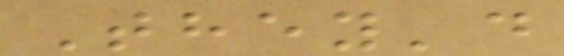They'd
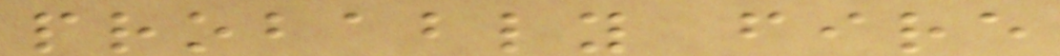probably fire
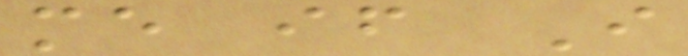me if I
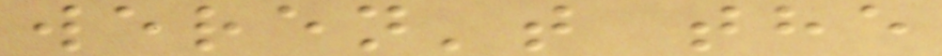weren't the
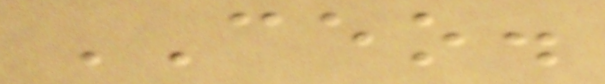CEO.
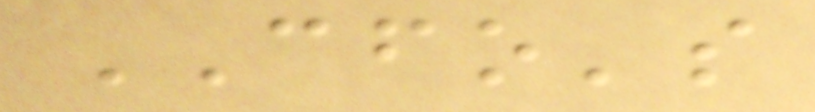CFO's
